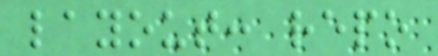layout: repo
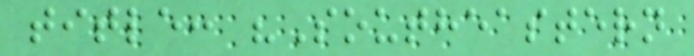title: "Southeastern
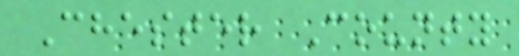Chester County
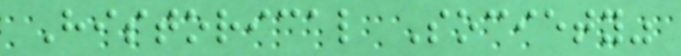Historical Society"
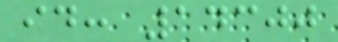id: 14300
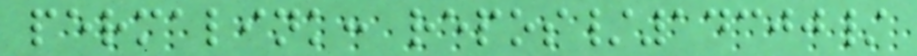permalink: repos/14300/
